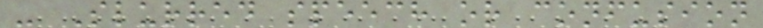- Slurred speech or confusion
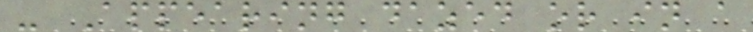- Appearing dazed or in a
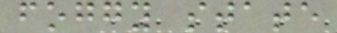foggy state
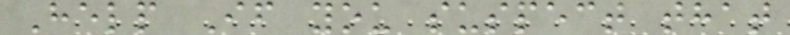Help If you suspect that
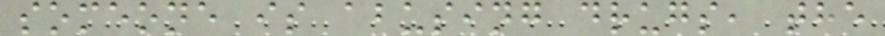someone is abusing drugs, the
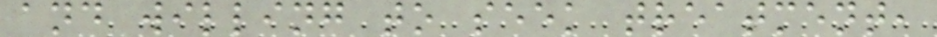and willing to seek treatment,
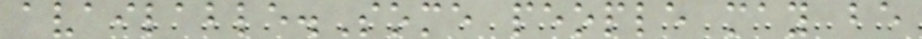available.Some people may be
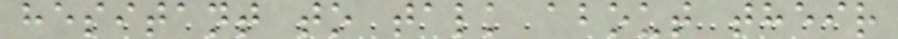hesitant to talk about their
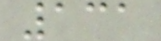131
